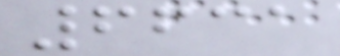6631
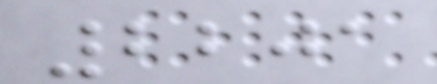2201
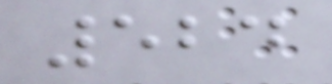524
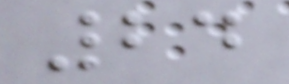24
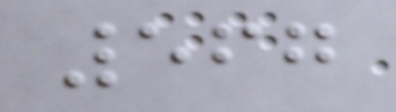567
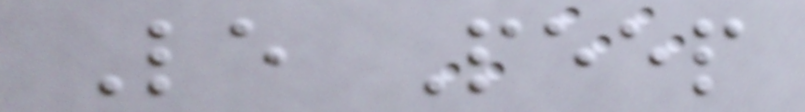Le Peep
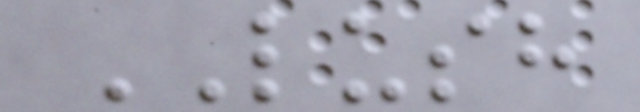LUSH
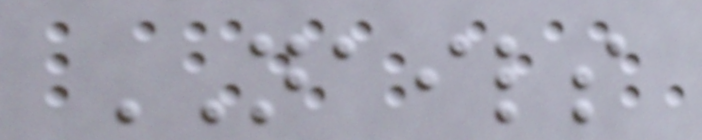NAILS
